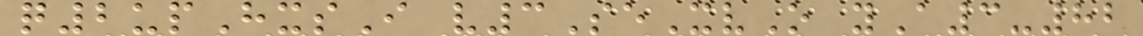q2upHxsI v3SeXvO yA3-82
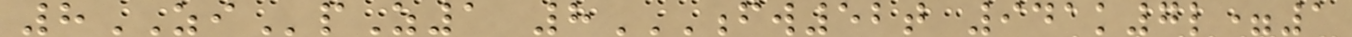8ZIpZ1 8FW52T 941K7L=1
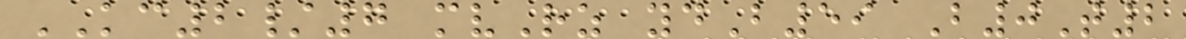KC2/7 mvRz ydB59 B0T2
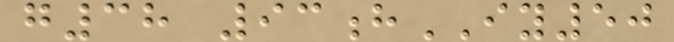g38 93hIY50
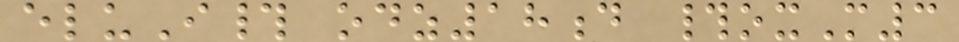eluI# odz18d #oxM3
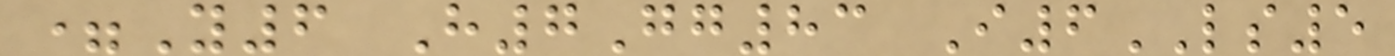=Y6 H7Gg83 I6LS5
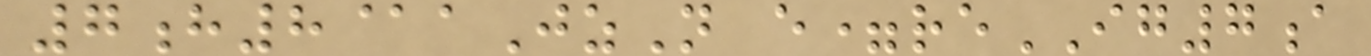7h8@aJzN e=reIG7a
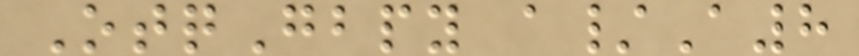OtqGbpy a/A8
